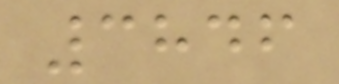3846
